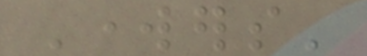Workers'
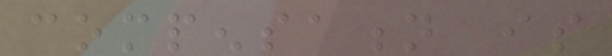compensation is
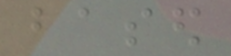based
